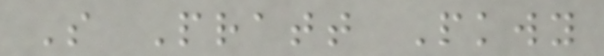S Pratt Pkwy
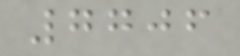7706
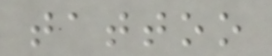tattoo
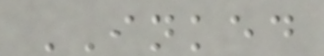INKED
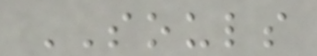SOULS
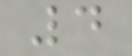4
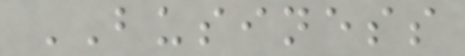BUSINESS
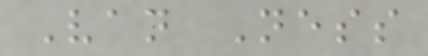Van Ness
